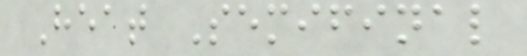Heat Semifinal
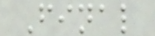Final
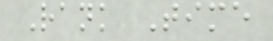Rank Time
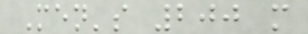Men's 200 m
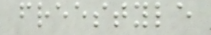freestyle
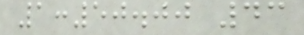1:50.00 43
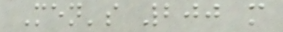Men's 200 m
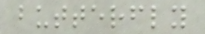butterfly
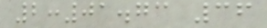2:01.73 36
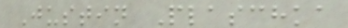Justin Plaschka
